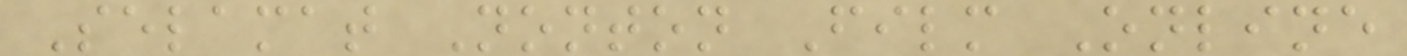Selamat Nonton Film Online
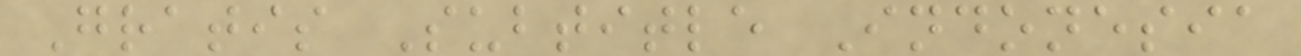Gratis Subtitle Indonesia
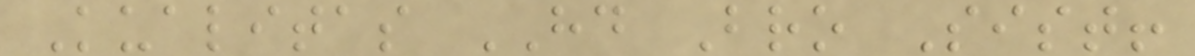Kualitas HD Bro Sist!
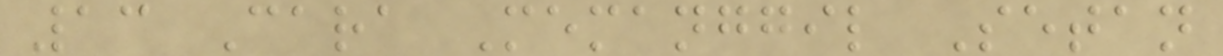13 Cara Memanggil Setan
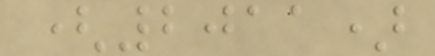(2011)
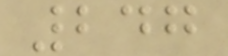247
